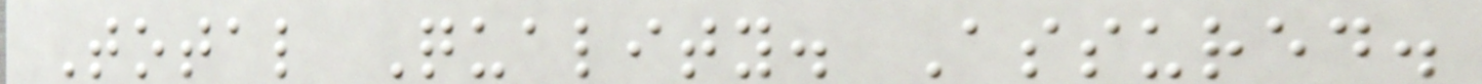Total Quality. Assured.
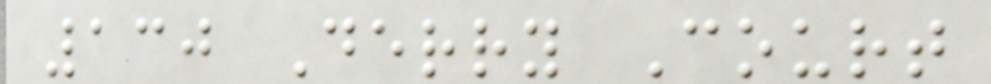130 Derry Court
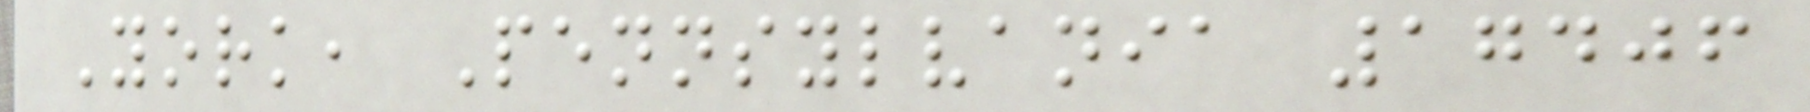York, Pennsylvania 17406
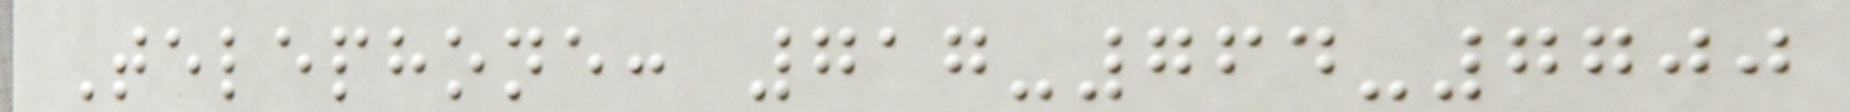Telephone: 717-764-7700
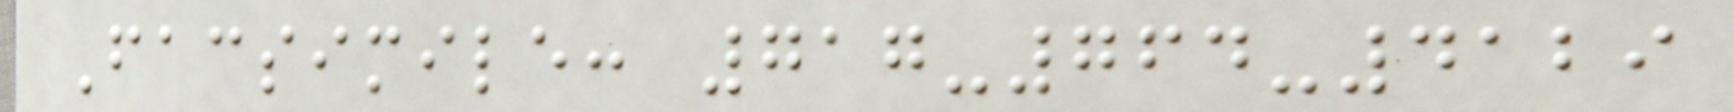Facsimile: 717-764-4129
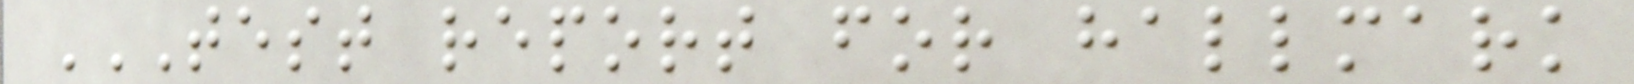TEST REPORT FOR HALLMARK
